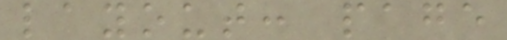layout: page
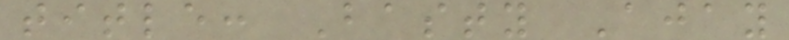title: Basty Ajay
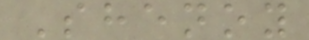Shenoy
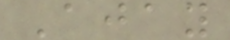Ajay
